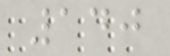140
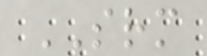SRM
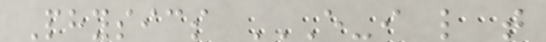Physics E-I L T
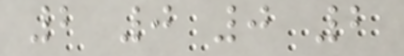2 0 0 2
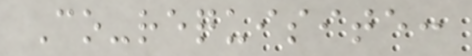Co-requisite:
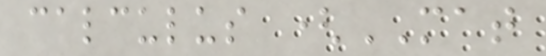calculus (MAT
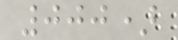000)
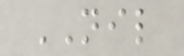NIL
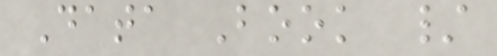Data Book /
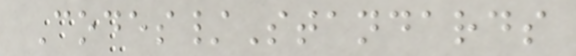Codes/Standards
